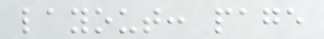layout: page
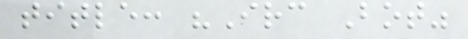title: "Irc Bot"
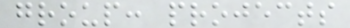group: projects
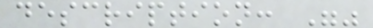description: ""
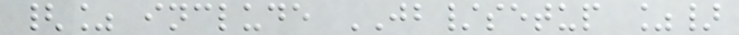{% include JB/setup %}
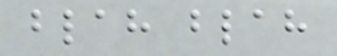blah blah
